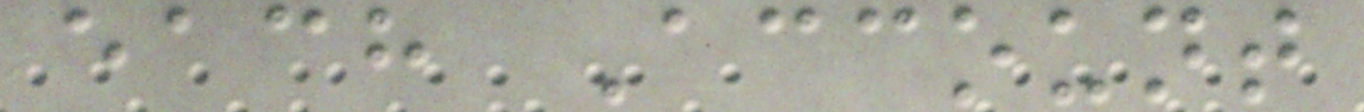each Account
